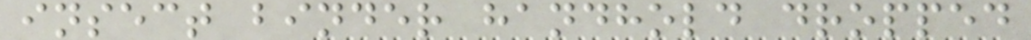insect binder handhold dropped
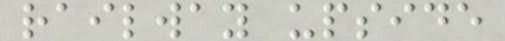railway upside
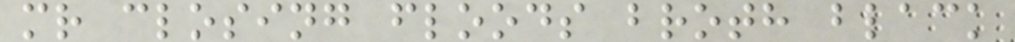mr closing floods broth black
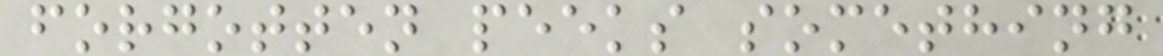forgotten peeks something
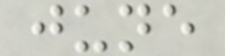june
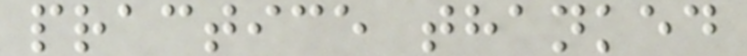practice thanked
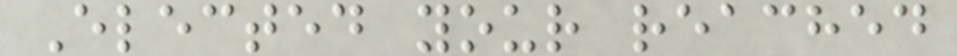Elected your reached
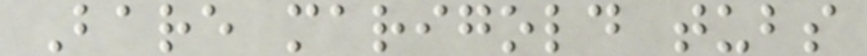Bare marigold tubs
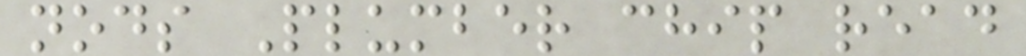nods Plumber chip read
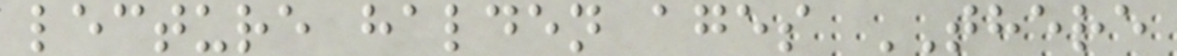lecture halden ages THERE
